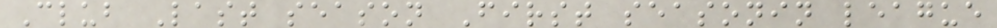Club Last season First seasonin league
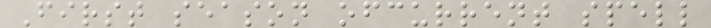First season ofcurrent spell
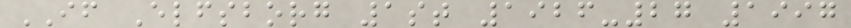IF Elfsborg 1st 1926-27 1997
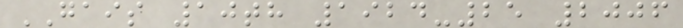GAIS 10th 1924-25 2006
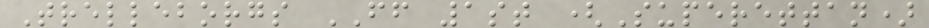Trelleborgs FF 1st (Superettan)
